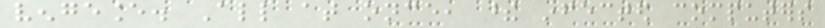vengeance. All at once, these infected computers
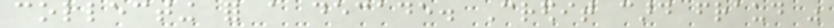collecting for a decade. Credit card fraud was
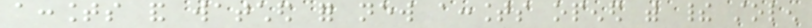accounts and watched for new accounts opened with their stolen
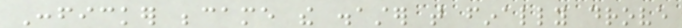Conficker became the disaster that finally drove
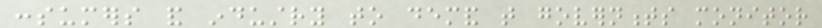consumers and industry to demand that governments monitor
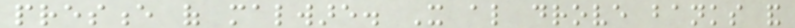presence of malware. It also drove banks and
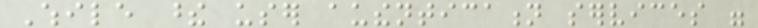While these user authentication services were
